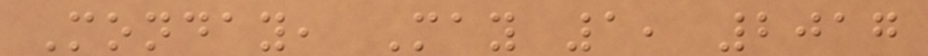Monday, May 1, 2017
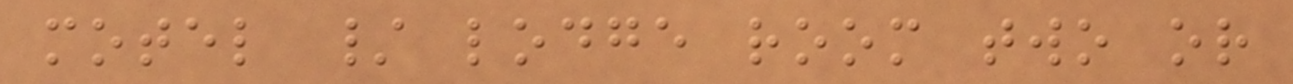motel / lodge room two or
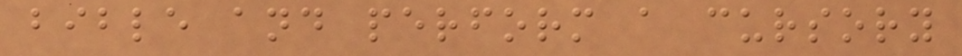bible and perform a cursory
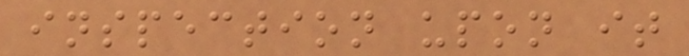inspection upon it
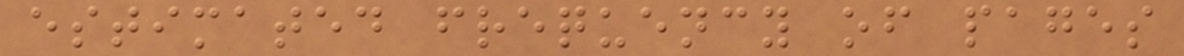estimated frequency of pages
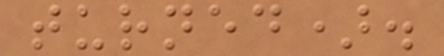turned).
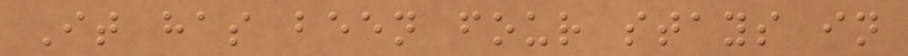It has been four stays in
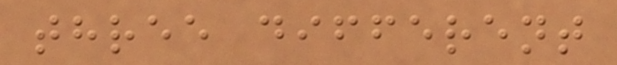three different
